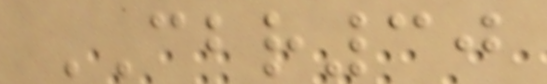CBR30
